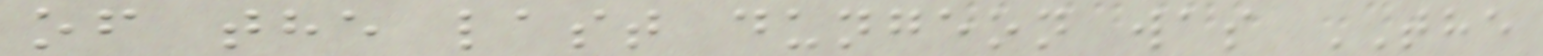of the last dungeon was THE
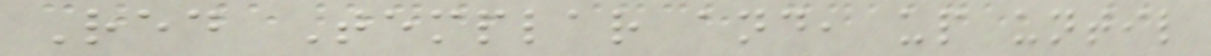Red Templar and, up until
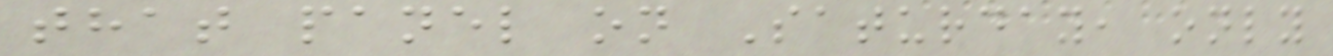that panel on Saturday, only
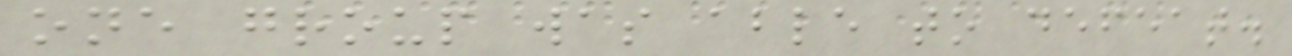one group was able to defeat.
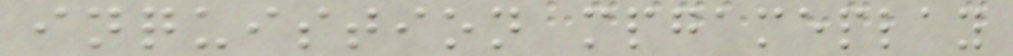inquistion mpgameplay
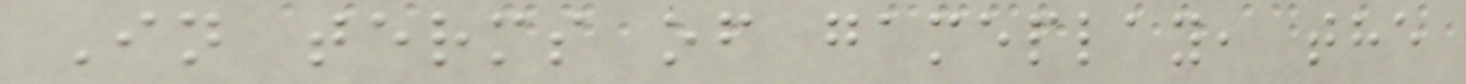In terms of gameplay, the
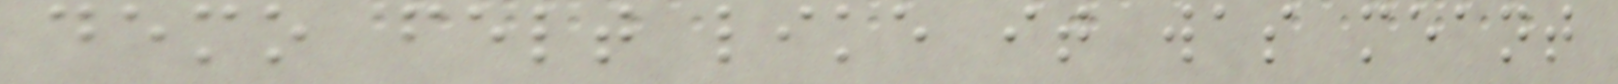demo felt like it was meant
